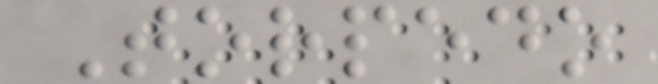Torpedo
